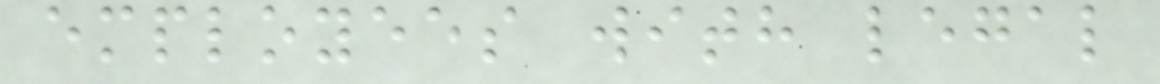employees with legal
